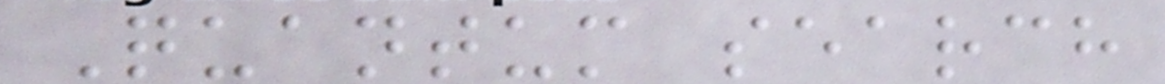Quantum search
